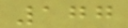177
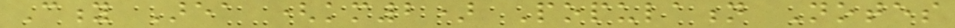City Area (km2) Population Notes
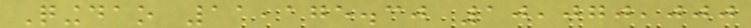Qingdao 11,175.30 10,070,000
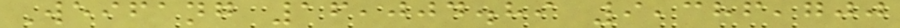Weifang 16,004.89 9,386,700
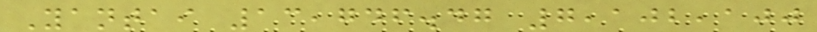Yantai 13,746.47 7,102,100
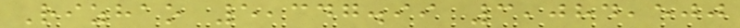Rizhao 5,347.99 3,084,500
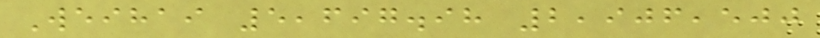Weihai 5,697.98 2,906,500
